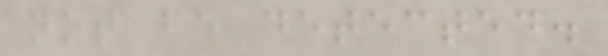not be detected.
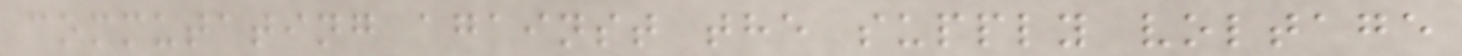commutating against the supply voltage
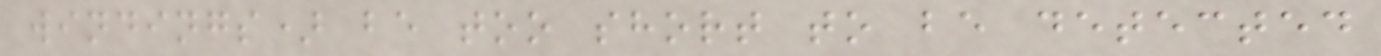windings) be too short to be detected
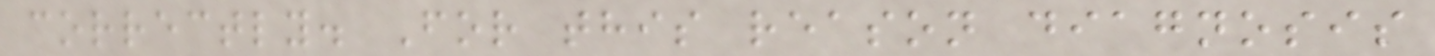correctly. For this reason diagnosis
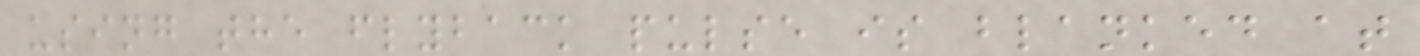using the flyback pulse is blanked at
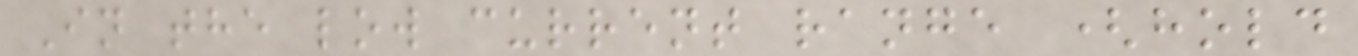In the low current range (hold
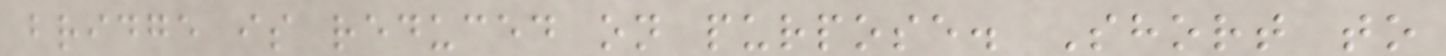bridge is reduced on purpose. Short to
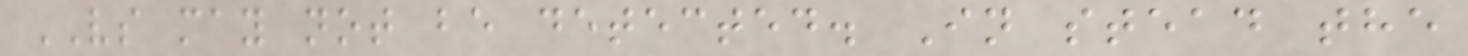VS may not be detected. In stead the
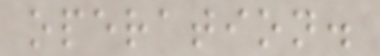operation.
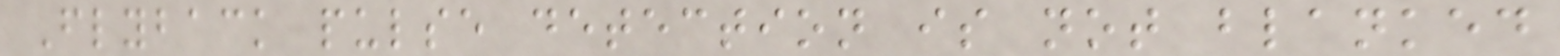Flyback pulse detection is not blanked
